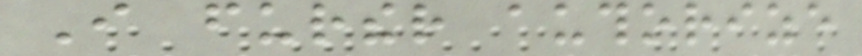I further authorize
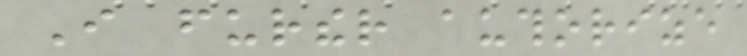I further authorize
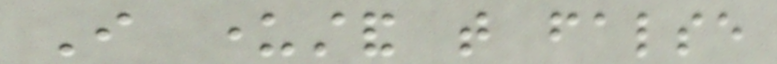I understand that false
